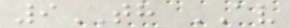9TH AV
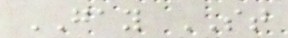GAY ST
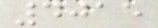4015
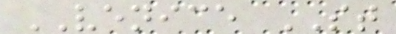VENICE ST
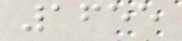1655
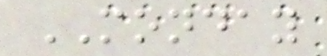MONDAY
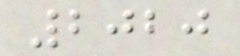2020
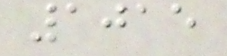1015
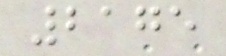2175
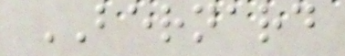BERNARD
